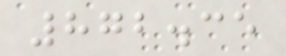872.35
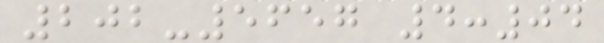202-5657 4:04
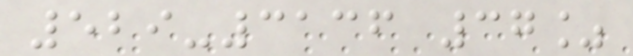529-3136 37%
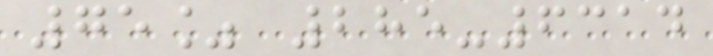75% 285-6314
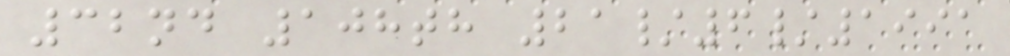32nd 108th 21/6/1991
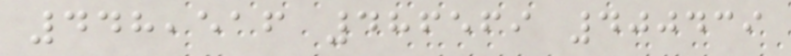448,516 486569 400439
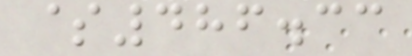$486.33
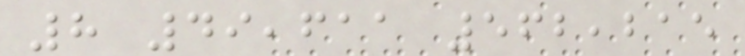8 49,611 562,215
